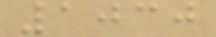1030
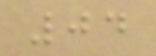04
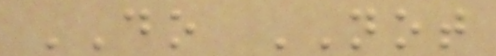DO NOT
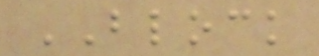BLOCK
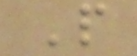P
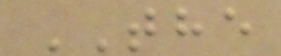THE
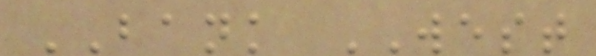BANK WEST
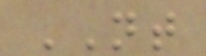NT
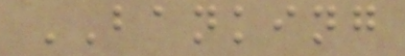BANKING
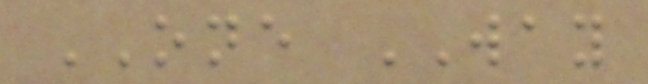ONE WAY
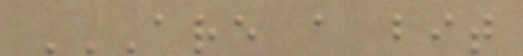ARE A BIT
